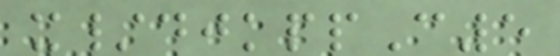x/djkppC5
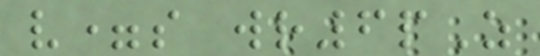v=s wr6pZ
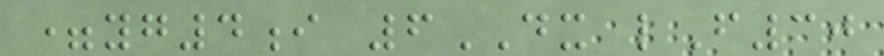=yg4i 6DX lF30
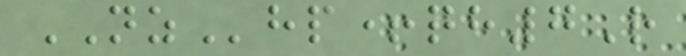NZhp+qh7R
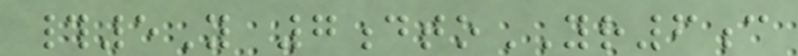#5Y 7dtoYR6c
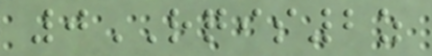0RQIS2z
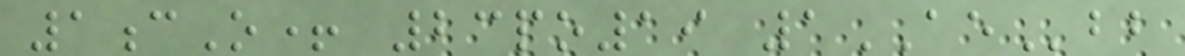1cO+ 23po19 1AEbb
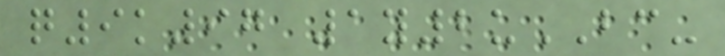q9k97 1y2uBC-
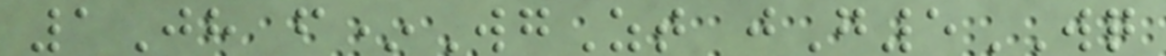1Jh f*WgZt jG5WQ
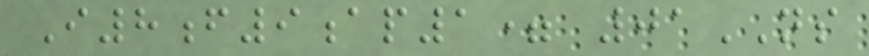I8f9ap1= 01NS
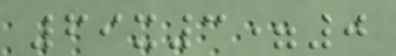69x3=0
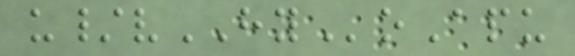u/vHYoApu
